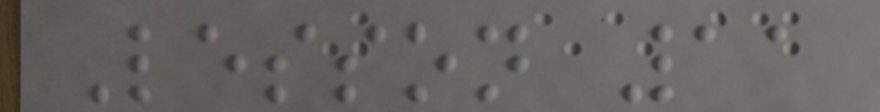Lesson 11
